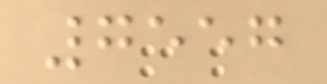7557
